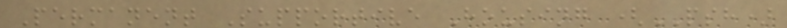Permanent Supportive Housing (PSH)
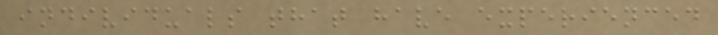individuals that have experienced
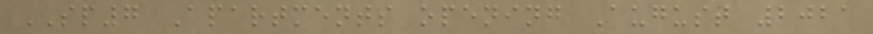SP7 Apartments opening August 2021
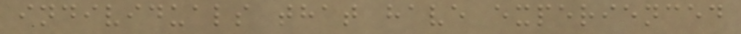individuals that have experienced
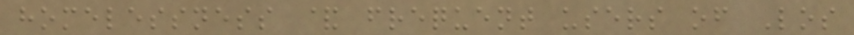homelessness & frequent users of Los
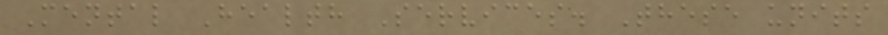Mental Health Services. These units
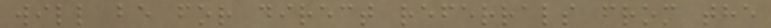will be for direct referrals from the
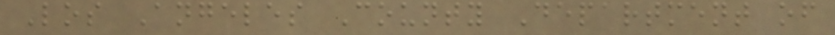Los Angeles County Department of
